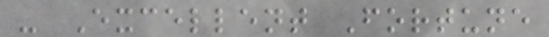- Excellent Fortune
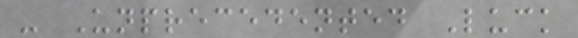- Unprecedented Luck
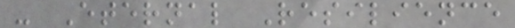- Eternal Resilience
